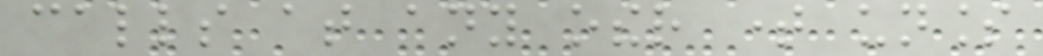calls at any other time unless
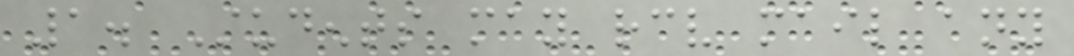1. Students may receive mail any
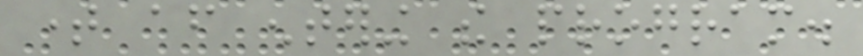time after entering the program.
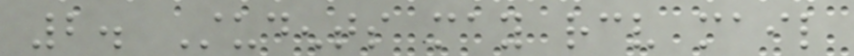2. Students may receive mail
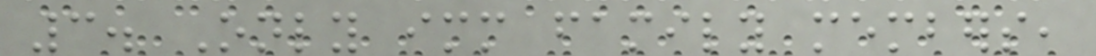3. Only immediate family members,
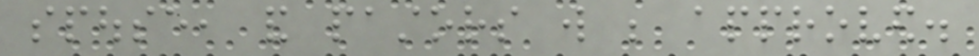spouse, and pastors will be approved.
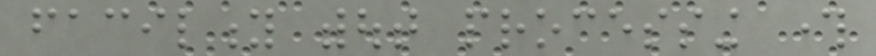facility without processing through
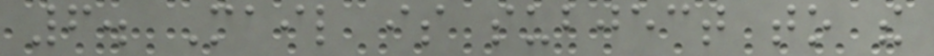6. Mail is subject to the
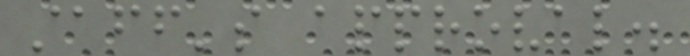staff's approval.
